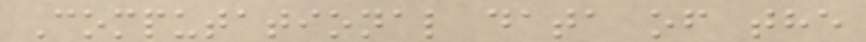Computational data of the
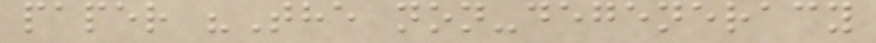paper "The non-degeneracy
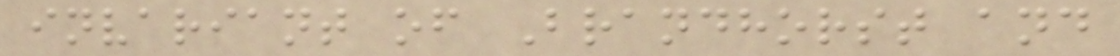invariant of Brandhorst and
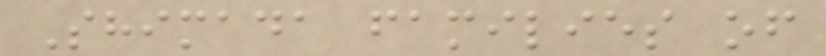Shimada families of
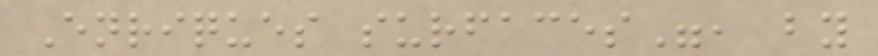Enriques surfaces", by
